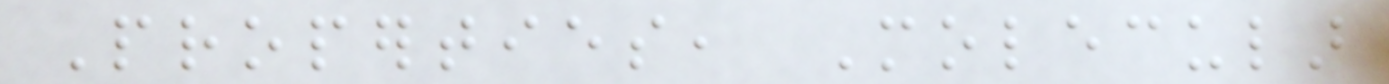Properties, Molecular
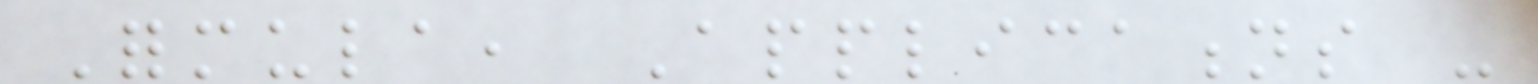Formula, Applications -
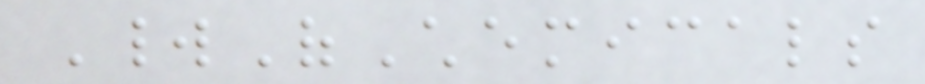WorldOfChemicals
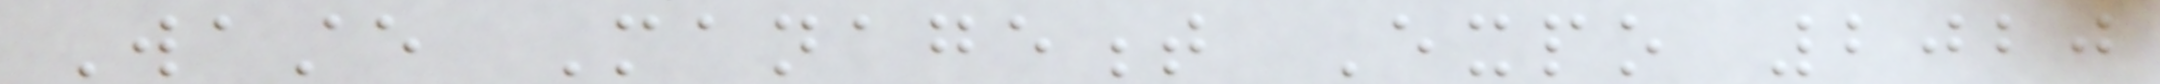Waste Management Expo 2020
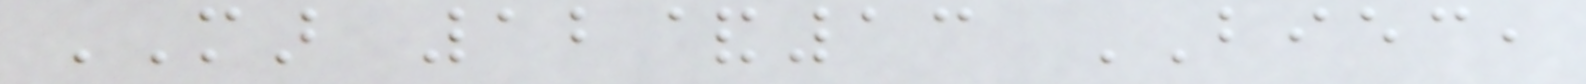MAR 12&13 BIEC,
